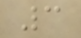3
